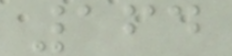164
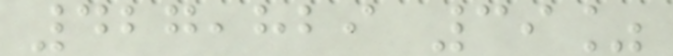427,829 39%
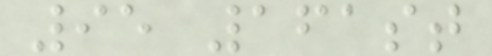95 161st
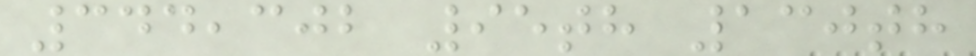344,302 95th 130th
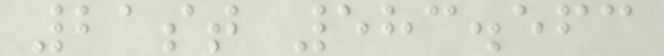21st 583.563
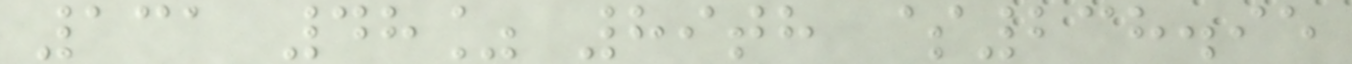131 48% 89th $238.95
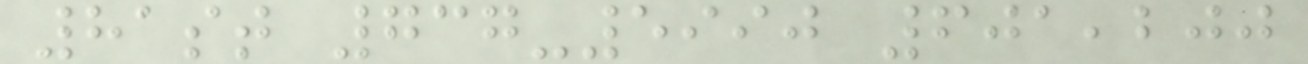81st 737-5990 601,200
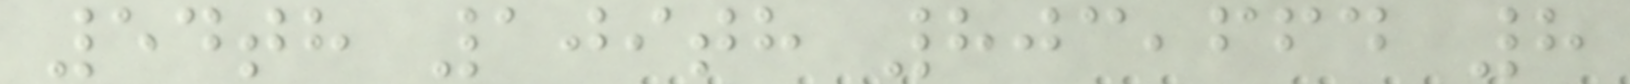54th 109th 803,664 8
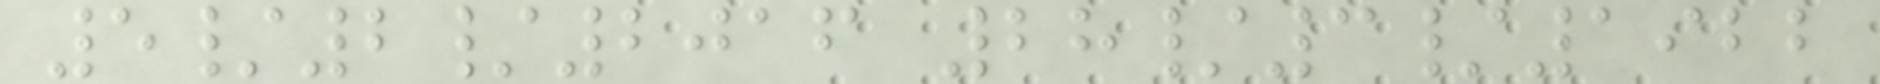5/2/2016 28/3/1922
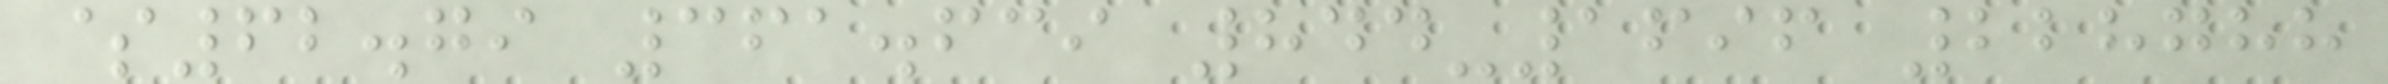$62.79 361.639 844-1696 228788
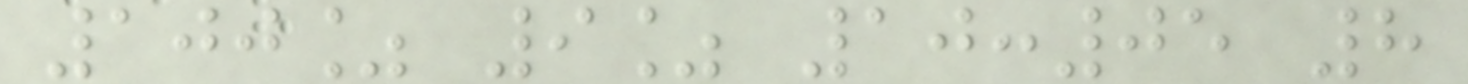100% 9% 10:05 8
